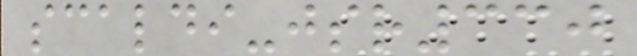scaldi-jsr330
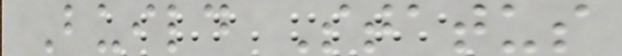Build Status
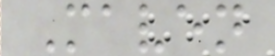Maven
